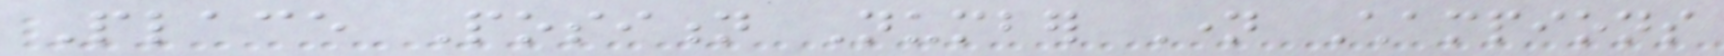Place Position Number Name Champions
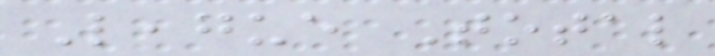League Total
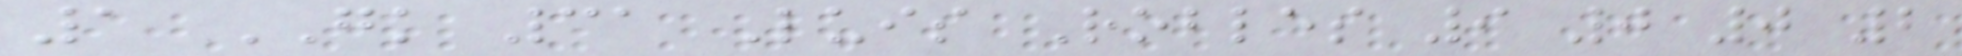1 GK 31 Luis Robles 9 0 0 2
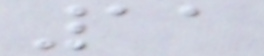11
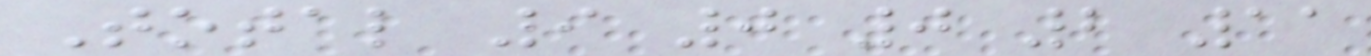Total 9 0 0 2 11
